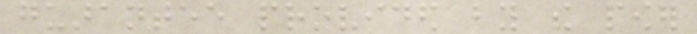guarantee provided by the power
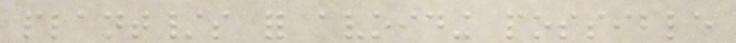plant/s for avoiding possible
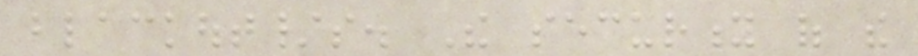blackout/s. The security of the
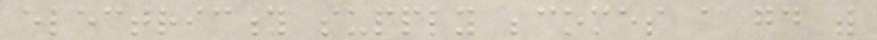electricity supply becomes a good with
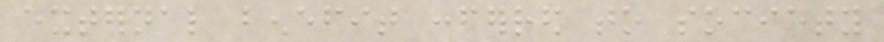external benefit conferred to society
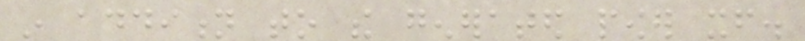in addition to the generated power itself.
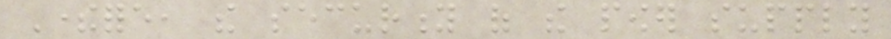Therefore, the security of the power supply
